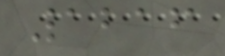1216
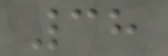38
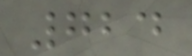724
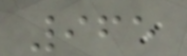965
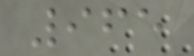965
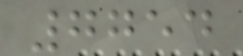7754
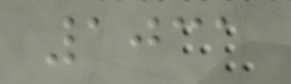1031
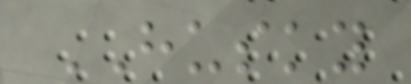HUSKY
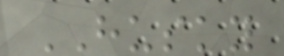HUSKY
